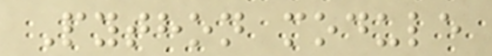Python module
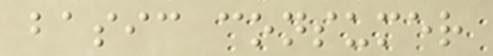basic consumer
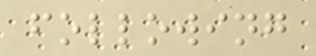following
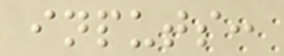inputs:
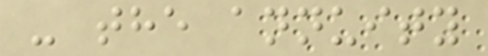- the annuity
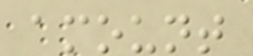amount
